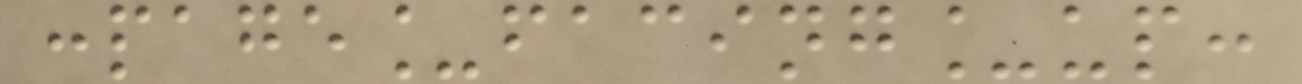:page_facing_up:
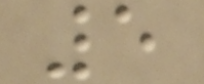5
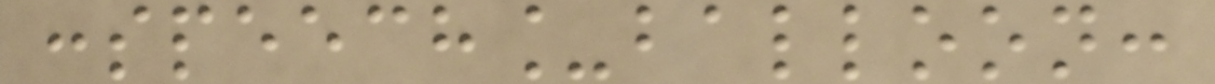:speech_balloon:
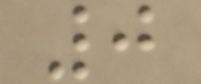0
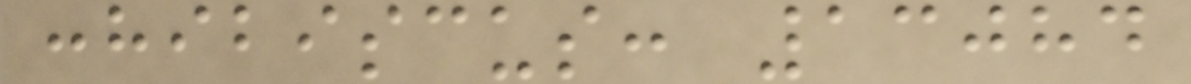:hibiscus: 13084
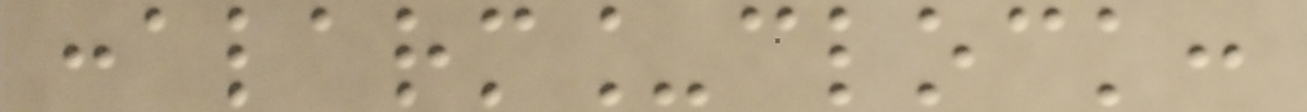:alarm_clock:
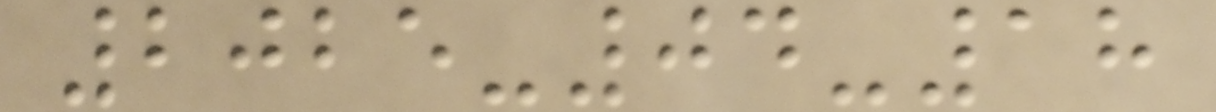2025-04-18
